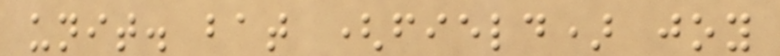unit. bat (field) joy
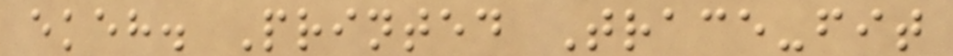ekeh. Printed Trace-fit
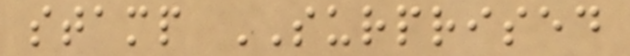stamp SURPRISED
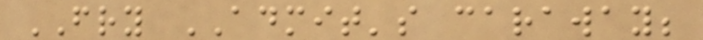FRY ADMIT's caraway;
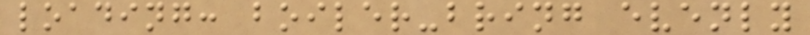loading: boiler-bring evenly
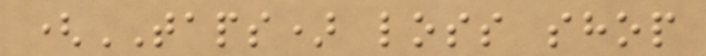(TAPS) loss shop
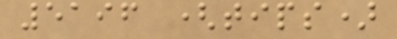5196 (tips)
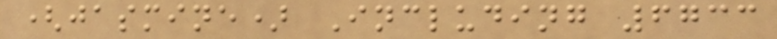(jasmine) Including 6733
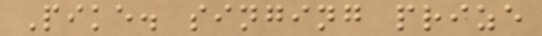Pike. singing prize
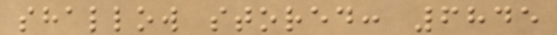shallow stored: 6845
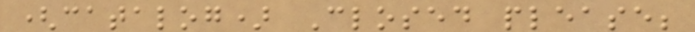(catalog) Closed please;
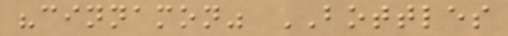"cinnamon" BOTTLES
